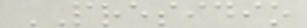PRESIDIO
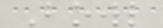Bowl
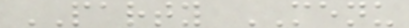PARTY MENU
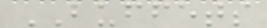BUFFETS
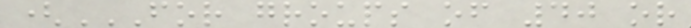(FOR GROUPS OF 40 OR
